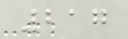217
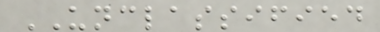UNCLASSIFIED
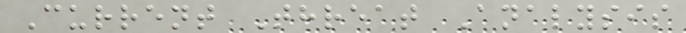Current Threat Analysis
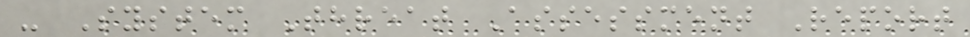- System Threat Assessment Report
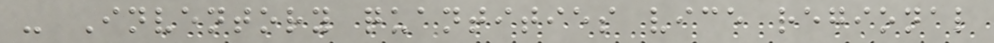- Inventory quantities vice regional
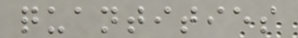quantities
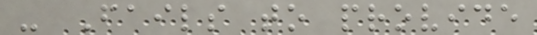- Fails to provide
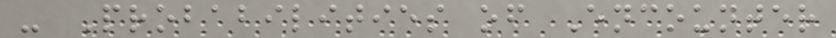- Probabilities of Encounter
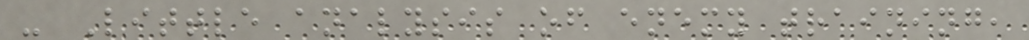- Little analysis of enemy training,
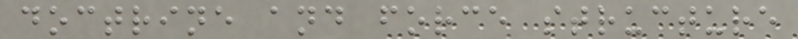doctrine and force structure
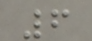6
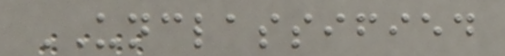UNCLASSIFIED
